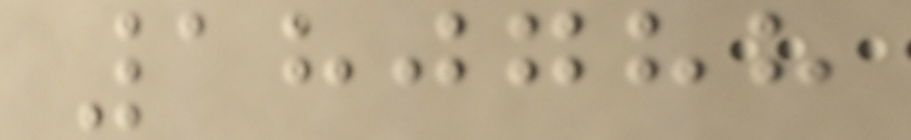180788
